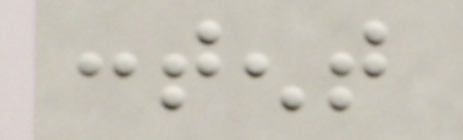content
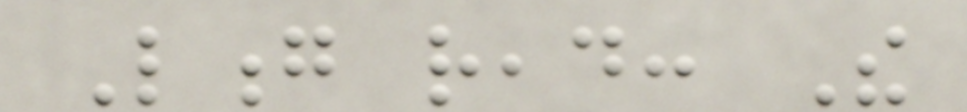Long read: The
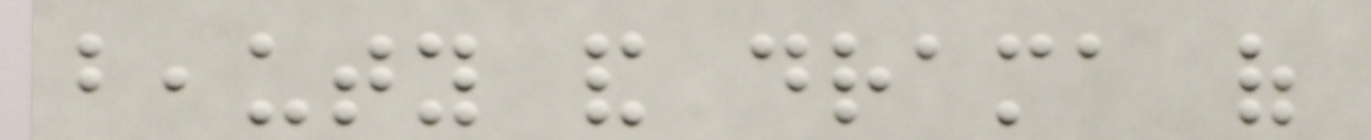beauty and drama of
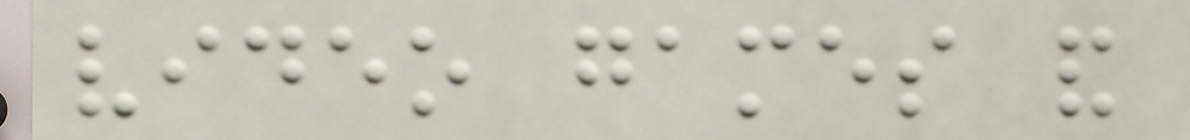video games and
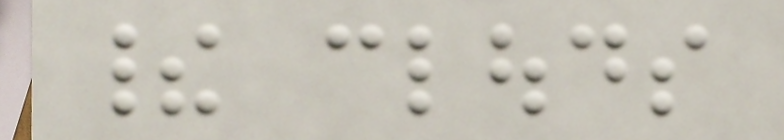their clouds
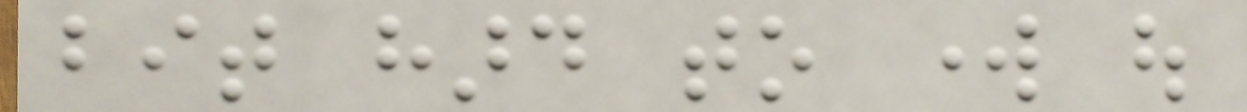bit hard to work out
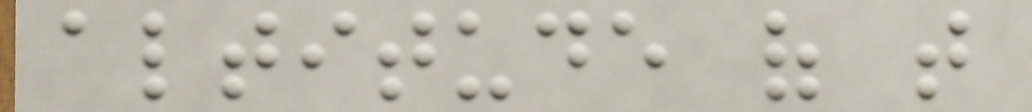altitude of that
